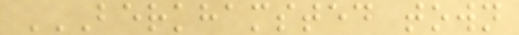BERKHAMSTED TOWN
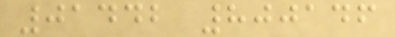01442 800146
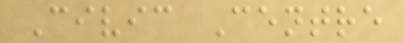Civic Centre
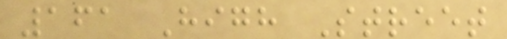161 High Street
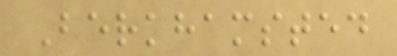Berkhamsted
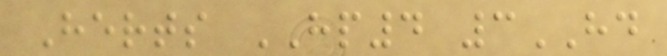Herts HP4 3HD
